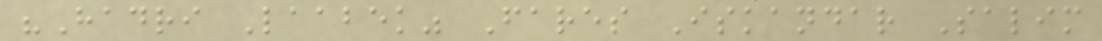"Hadri Laabek" Fares Iskandar Salim
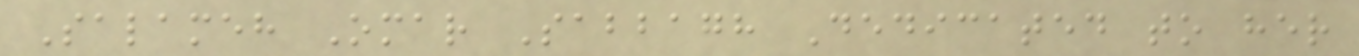Salameh Omar Sabbagh Dedicated to her
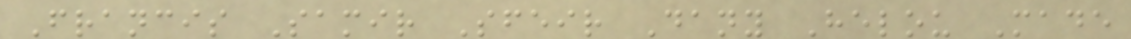Francis Samir Sfeir Dany Helou Made
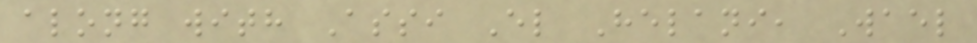along with Assi El Helani, Wael
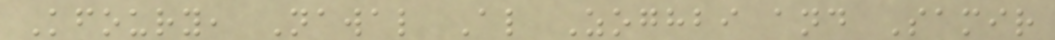Kfoury, Nawal Al Zoghbi and Samir
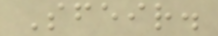Sfeir.
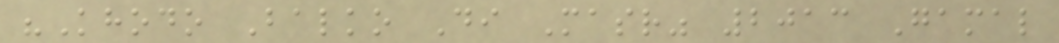"Khodo Balko Di Masr" 2013 Gamal
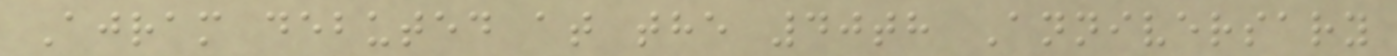Ajram debuted at the 40th Anniversary
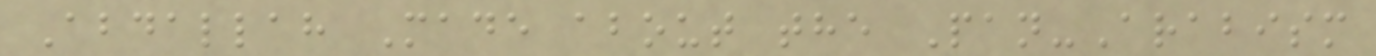Abdallah Made about the Pan-Arabism
